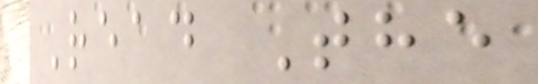Read The
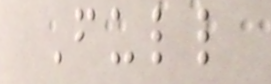Full
